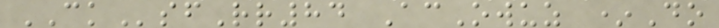CKsfRr84 AcOwuz *Do
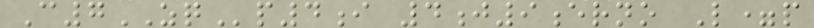C7ZQp4i 4j9erno L=p
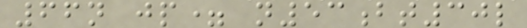66n jp= n53bt30l
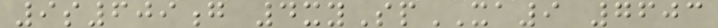9s609g 4xySpXA9 7603
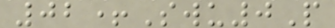02+Swu0P
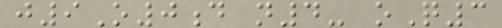j9O0d n4- oQ3
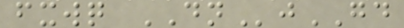fxwq DNjGD
